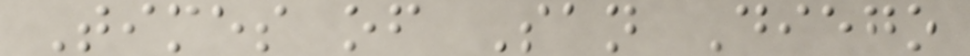Times of San Diego
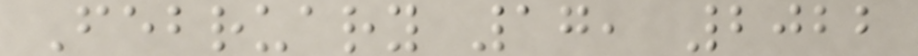February 17, 2022
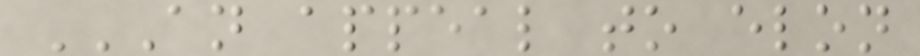AN APPEAL TO ELON
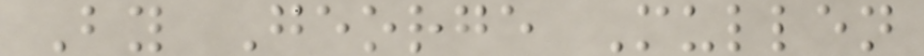By George Mullen
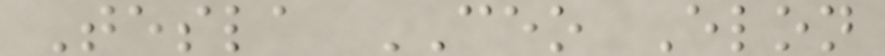Tesla CEO Elon
